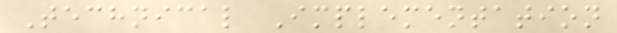Technical Implementation
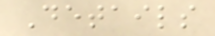Details
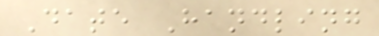Date Handling
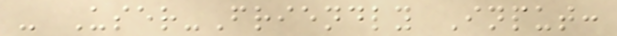- User-Friendly Input:
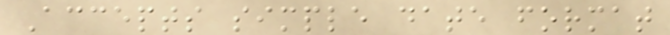Accepts simple date format
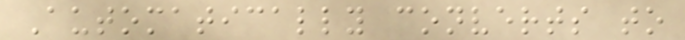Automatically converts to
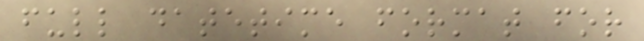full datetime format for
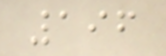196
